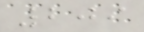209
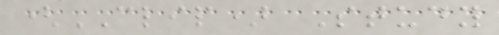(CLIP) Study
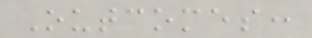Outcomes:
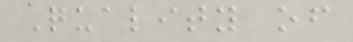Quality of
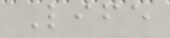Life
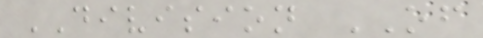DIVISION OF
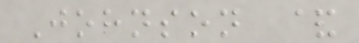Johnson &
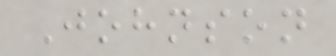Johnson
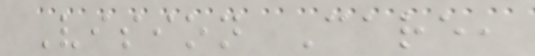Vision Care,
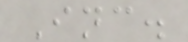Inc.
